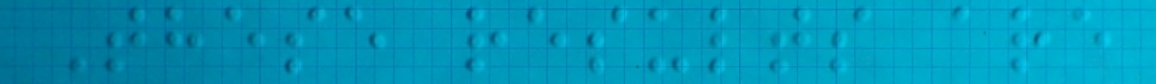These results are
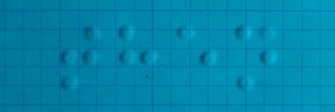then
